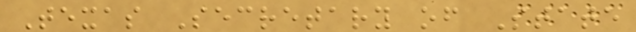Texas Secretary of State
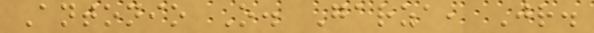Antonio O. Garza, Jr.
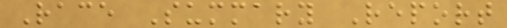Race Summary Report
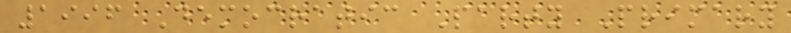1996 Democratic Party Primary
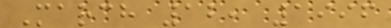March 12, 1996
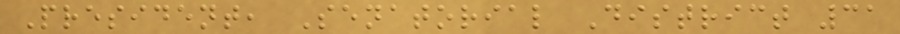President, Senatorial District 31
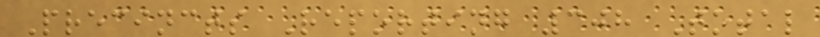Precincts Reporting 308 Total
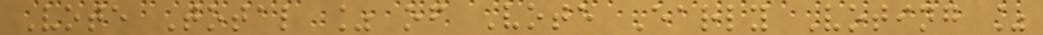Vote Total % of Vote Early Voting %
